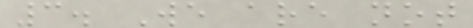3. We are not
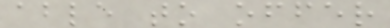able to offer
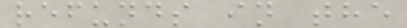refunds in the
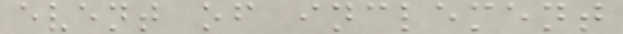event of inclement
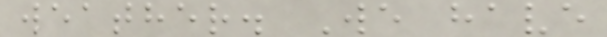weather. We have
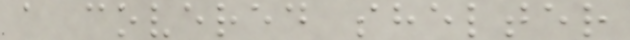a covered shelter
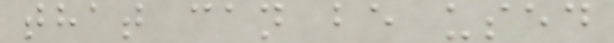that can be used
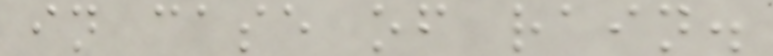in case of rain.
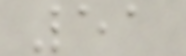51
